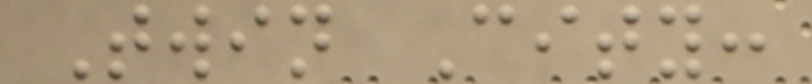Twin City:
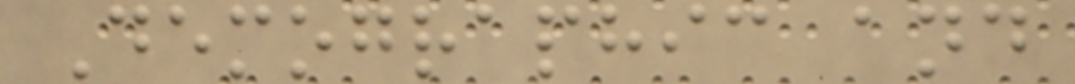Demographic and
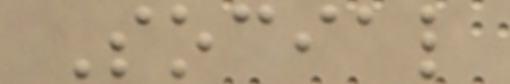Social
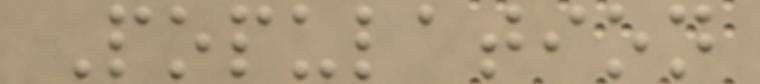Population
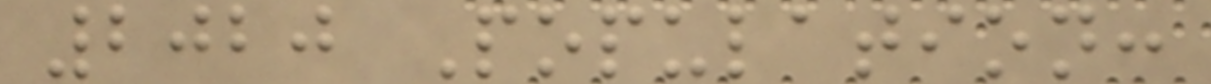2020 Population:
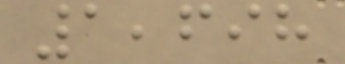1,698
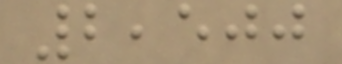2,500
